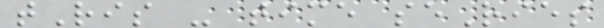tRis - time seRies
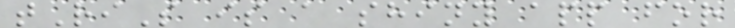tRiS is a shiny app for
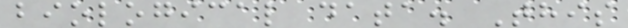biological data. This
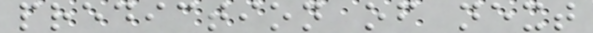prediction of next
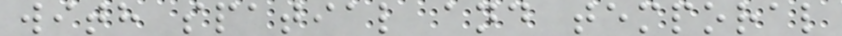with spatial and temporal
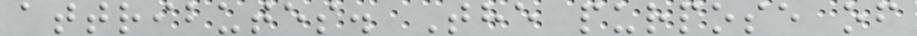attributes. The purpose of
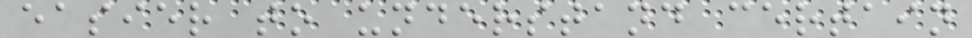easier to understand certain
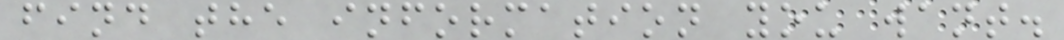find the information you want.
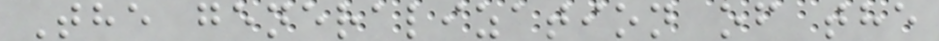The generalization of the
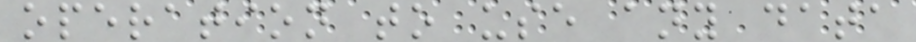operation to use any data
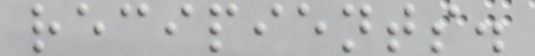recipients.
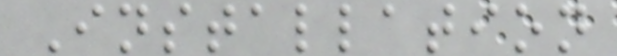Installation
